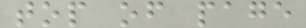top of page
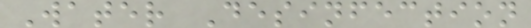Water Desinfection
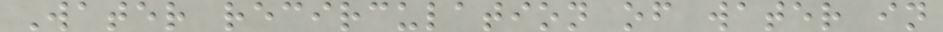Water recirculation of water in
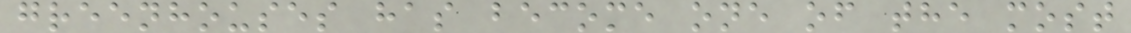greenhouses has become one of the most
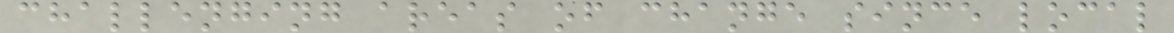challenging areas of change since local
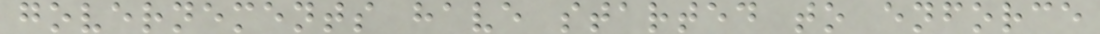governements have started to enforce
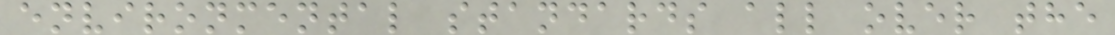environmental standards all over the
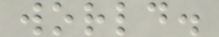world.
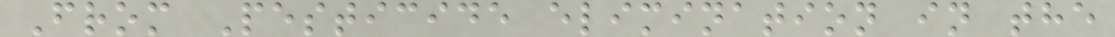From Pesticide elimination in the
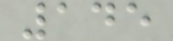145
